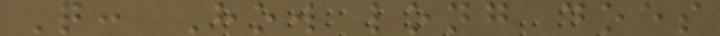Q: How long does
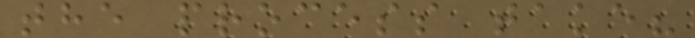the process take?
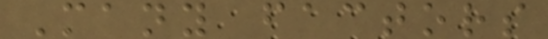Many factors
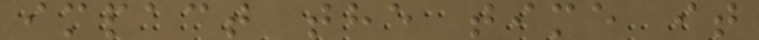impact the time it
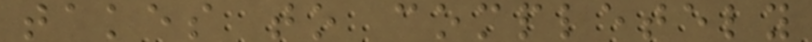takes to completely
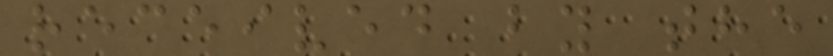received by the
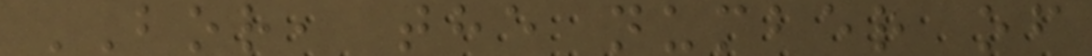BOR, the number of
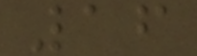16
